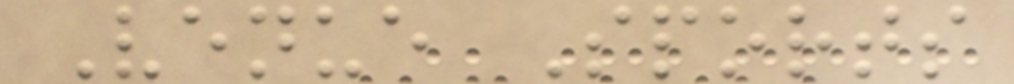Venue Sports
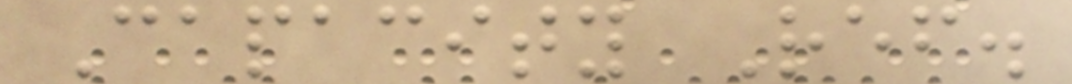Capacity Ref.
